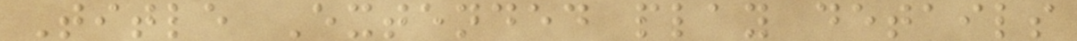Title Extended play details
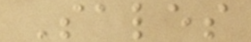Sales
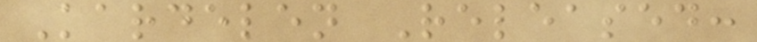Kardelen Released:
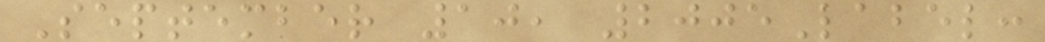September 10, 2005Label:
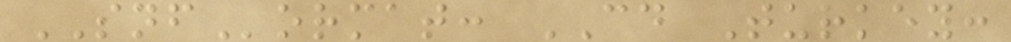SNFormat: CD Turkey:
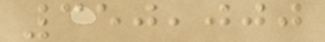350,000
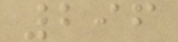296
